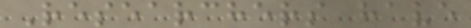Researchers have
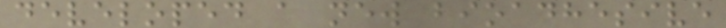developed a new bioadhesive
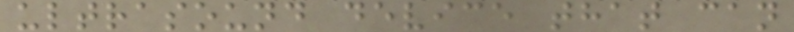ultrasound device that can
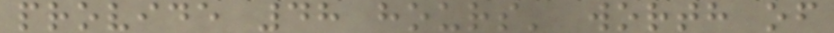provide 48 hours' worth of
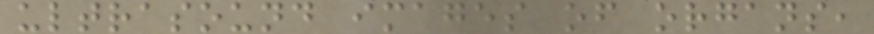ultrasound images of organs,
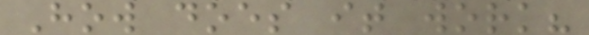How does it work?
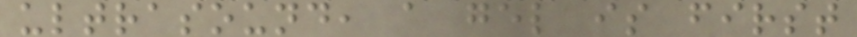ultrasound, a gel is first
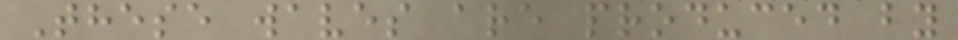These waves are produced by
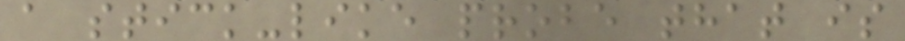a stick-like probe that is
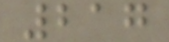217
